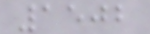1502
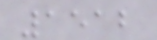1512
